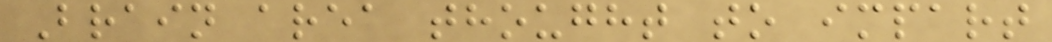Brain area thought to impart
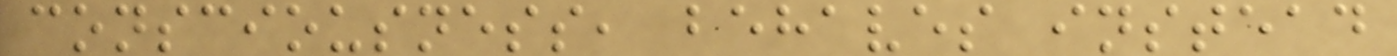consciousness, behaves instead
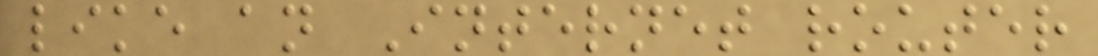like an Internet router
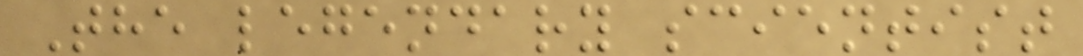The legendary scientist
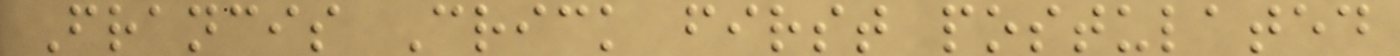Francis Crick first postulated
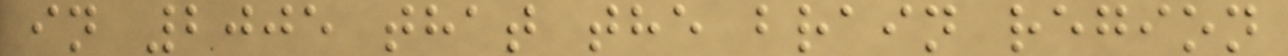in 2005 that the brain region
